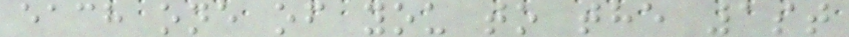each one of you to the 1st
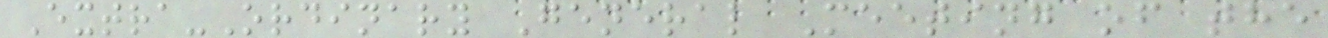Extra-Ordinary General Meeting of the
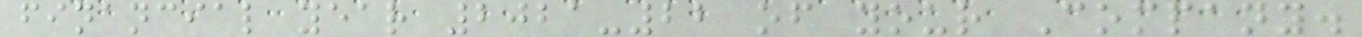financial year 2021-22 of your Company.
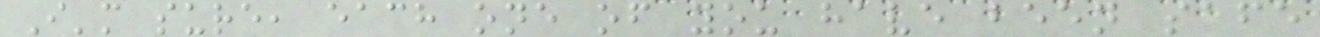I'm sure, each one of you have been safe
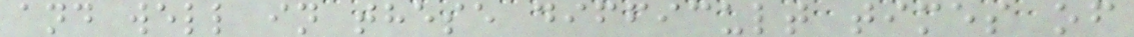and well in these difficult times of
